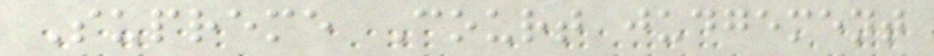Supreme Court judgement
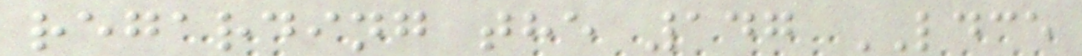regarding the 147 LDCE
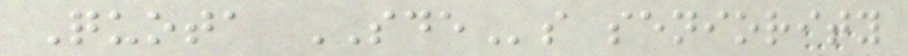Quota SDEs seniority
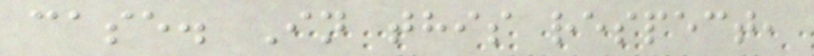case. In this respect,
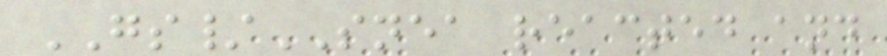GS/SNEA reacted and
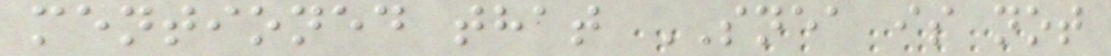mentioned that SNEA is not
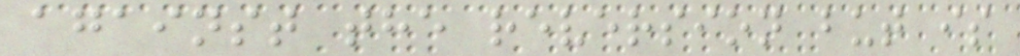against the reversion but is
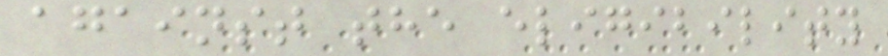against the eligibility
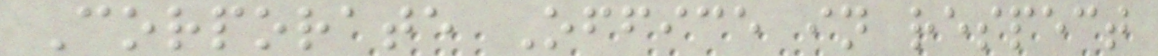Corporate Office in respect
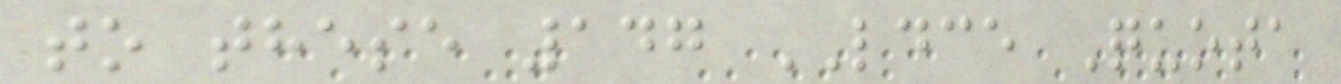to these 147 LDCE Quota
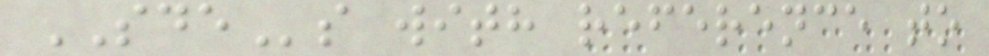SDEs with reference to
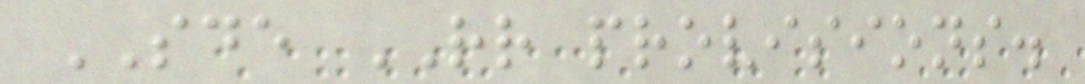SDE RR provisions.
